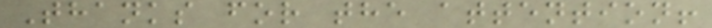Thanks for the attention!
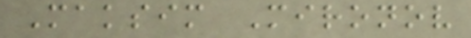Maksim Mironov
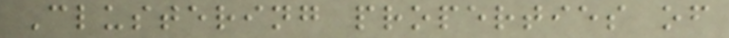Clustering properties of
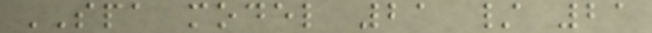SPA model 21 / 21
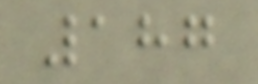187
